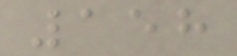158
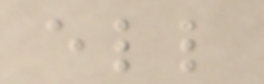ell
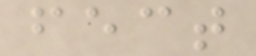fect
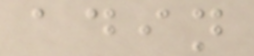adin
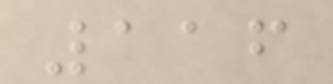116
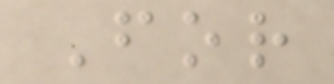For
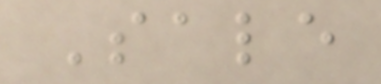Sale
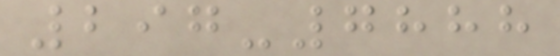297-7888
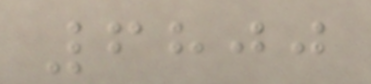6800
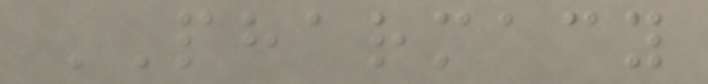PHARMACY
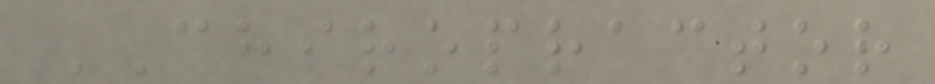CHIROPRACTOR
